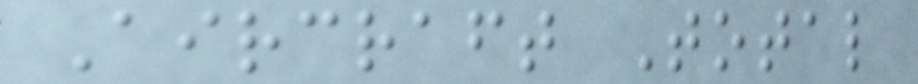Aircraft Total
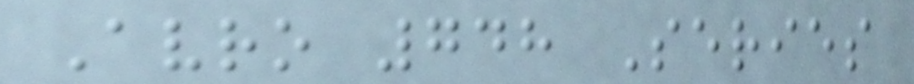Avro 748 Series
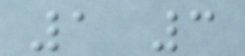1 3
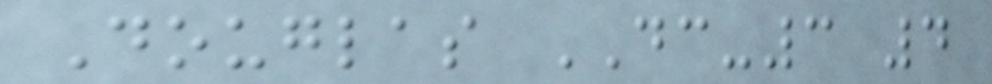Douglas DC-3 4
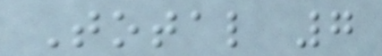Total 7
